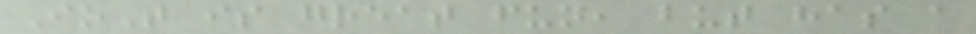IoT is great fun, but has a
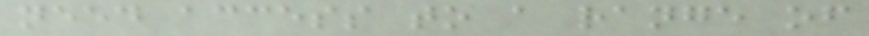need access to a range of
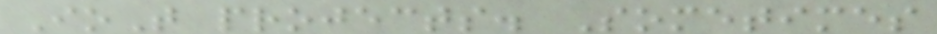IoT projects. Sometimes
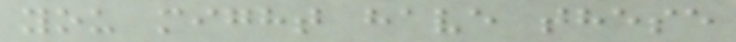you might have these
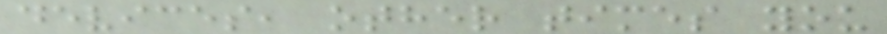devices, other times you
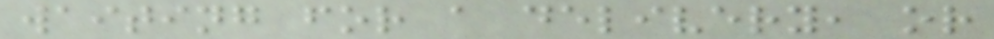waiting for a delivery, or
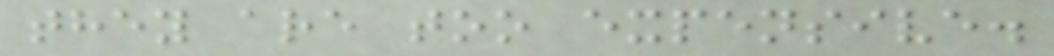they are too expensive.
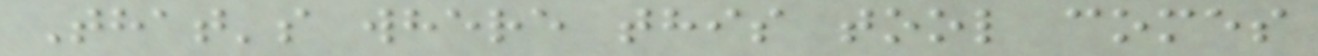That's where this tool comes
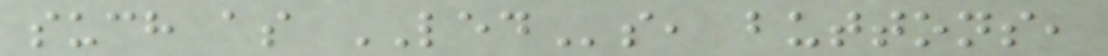such as LEDs, buttons,
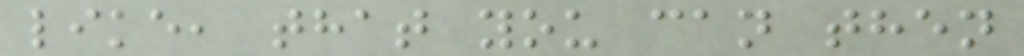like, that you can then
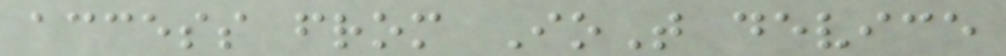access from IoT device
